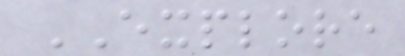EXPLORE
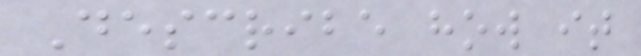Describe how it
